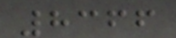8366
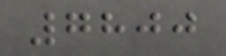7800
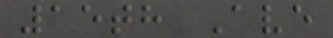15th Ave
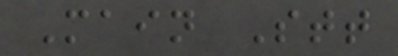Main Stt
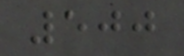500
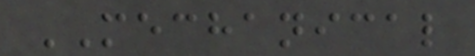MECHANICAL
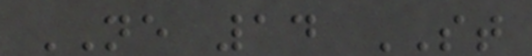NE 14 ST
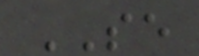SE
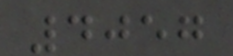4057
